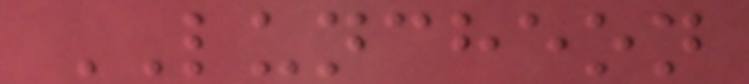LUNCHEON
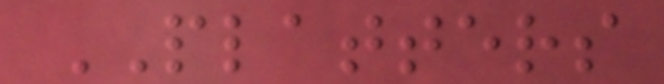PLATTERS
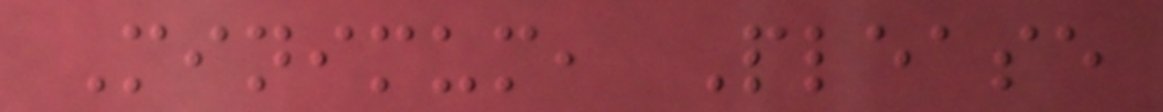Minimum, Please
